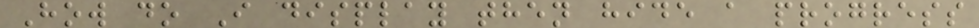How do I display then hide a progress
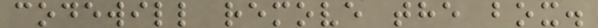codewill remove the box.
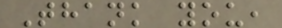Thank you,
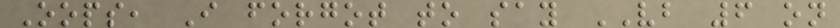Oops, I forgot to say VB 6 on
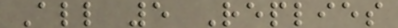All 5 Replies
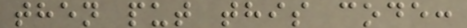then put this code:
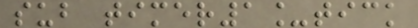sub timer1_tick
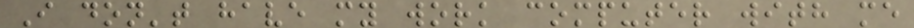I don't have my work computer with me
